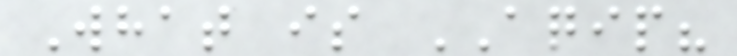What is AQIP?
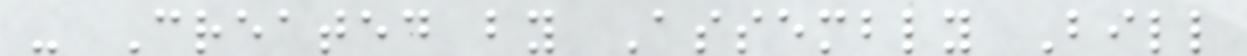- Created by Assembly Bill
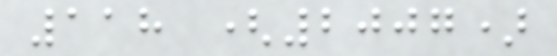118 (2007)
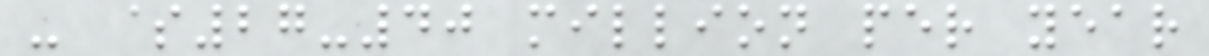- $27-40 million per year
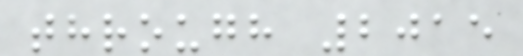through 2015
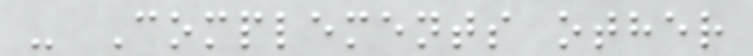- Complements other
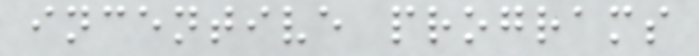incentive programs
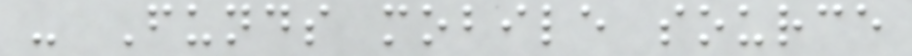- Funds mobile source
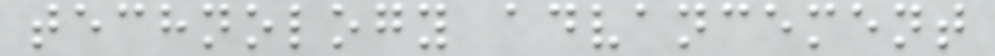technology advancement
